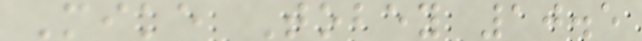Mike Tobey 10.5
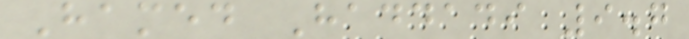Hamed Haddadi 9.7
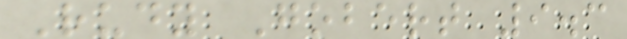Rudy Gobert 9.3
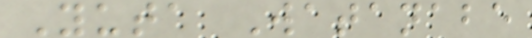Yuta Watanabe
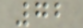72
